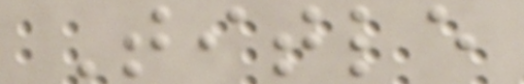Title
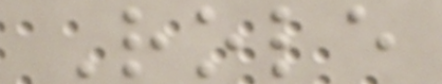Role
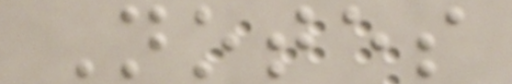Notes
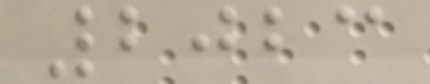2023
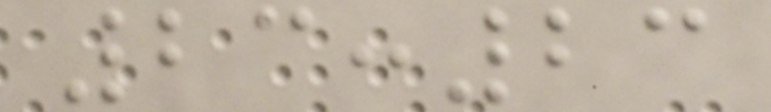23:23
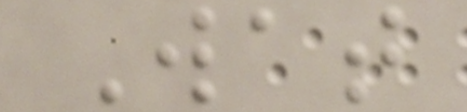Wat
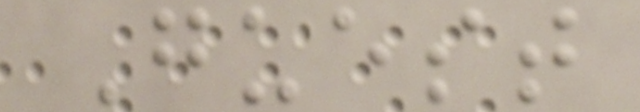Guest
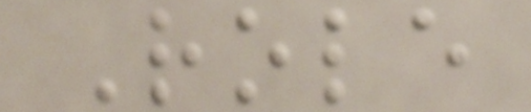Role
